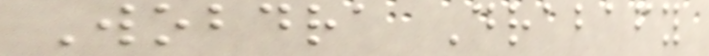Wobdra Drabafy
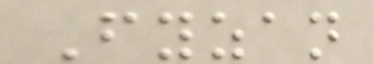Fyzan
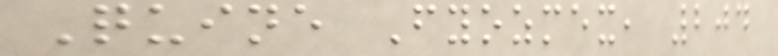Quine Fyozmex, 204
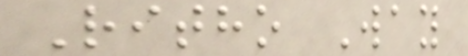Ritho Way
